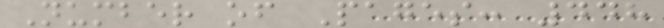Number of Pages: 448
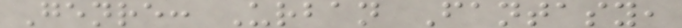Genre: Urban Fantasy,
